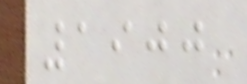1900
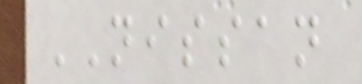NISSAN
